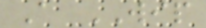A WIP
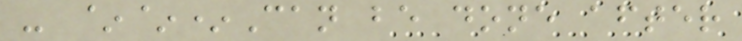- ~~*Can be done after
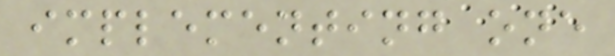implementing one
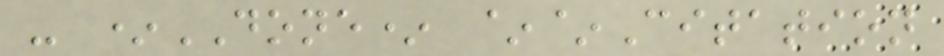- *DONE* ~~Citation
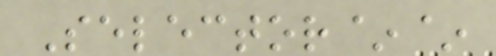Selector~~
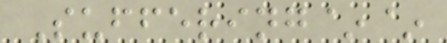Suffering~~
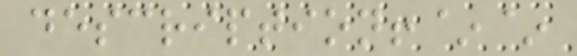description!~~
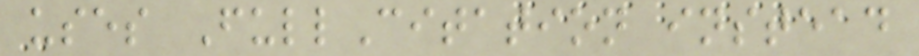uses FullCitation instead
